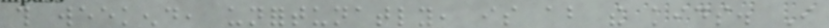this weekend, unfortunatly, is about the kids. I
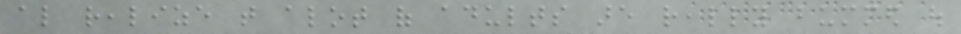also realize that alot of adults are really bummed out
